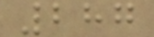287
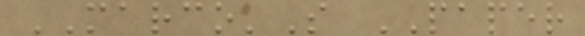MARCO'S PAPER
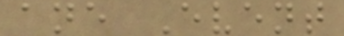ane Event
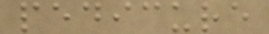pedicure
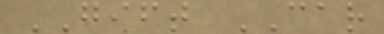GIFT CAR
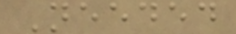Needed
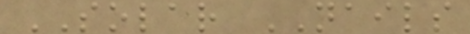SOLAR NAILS
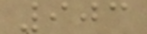903
